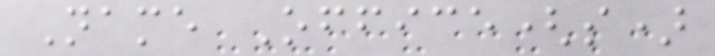Name Office(s)
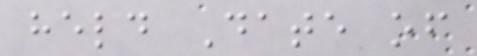held Date of
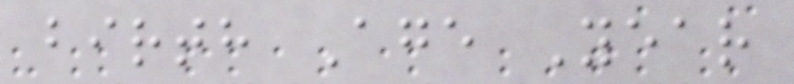birth Age Year
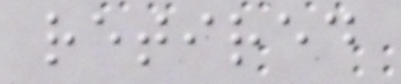retired
